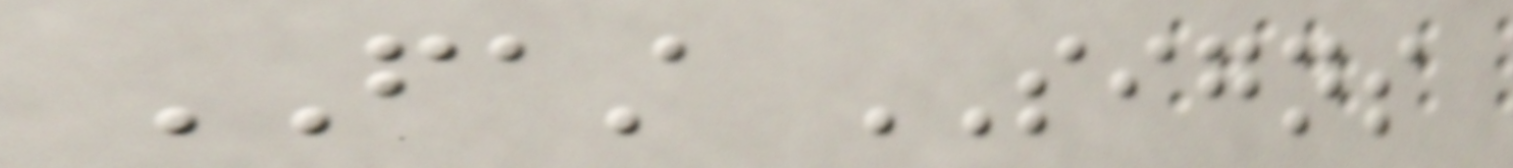FAST SIGNS
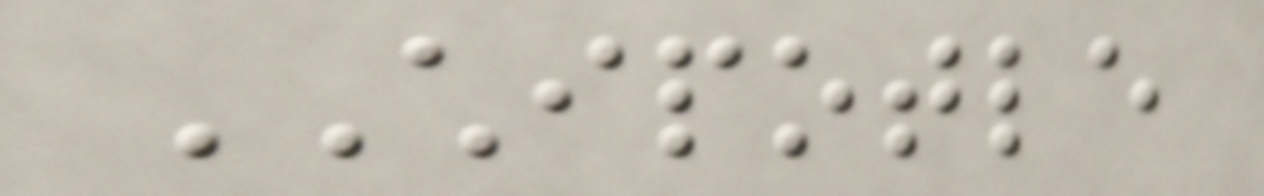CHIPOTLE
